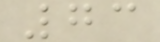73
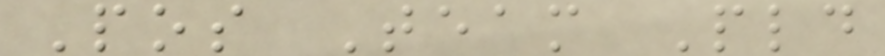Pos Team Pld
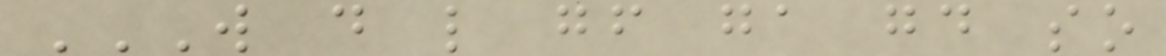W D L GF GA GD SO
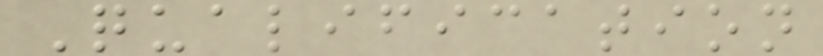Qualification
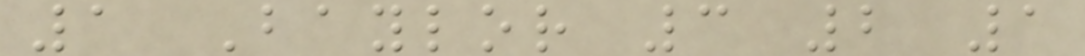1 Baylor 3 2 1
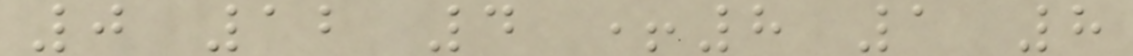0 12 4 +8 1 8
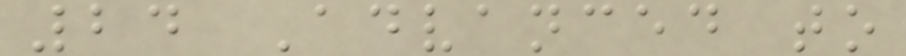24 Advanced to
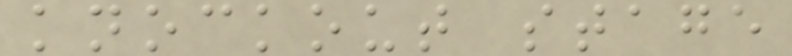knockout stage
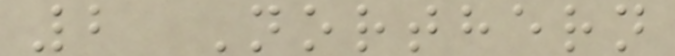2 Northern
